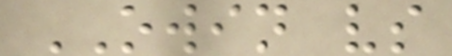OWIN vs
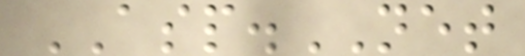ASP.NET
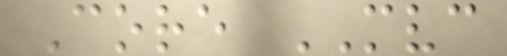Core MVC
